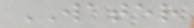WATER
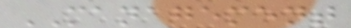MANAGEMENT
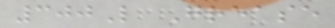300L Grease
